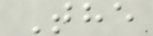The
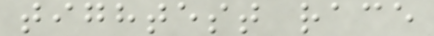tightest race
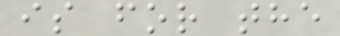is for the
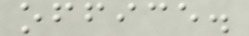office.
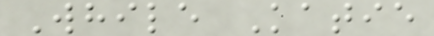While Katie
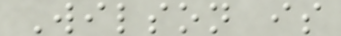Wilson is
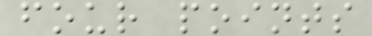four points
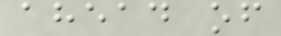ahead of
